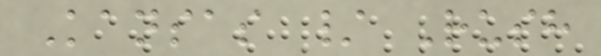Kansas / Rush
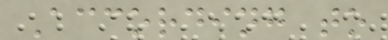According to
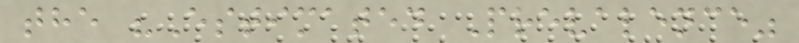the "Estimated Prevalence"
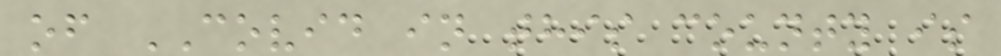of COVID in this county is
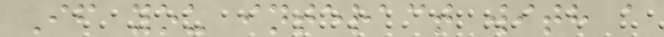If you interact with a
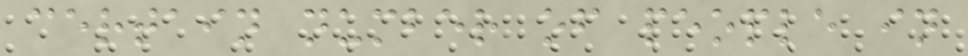certain number of people in
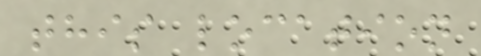this location
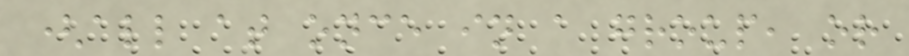(all at once in a group, or
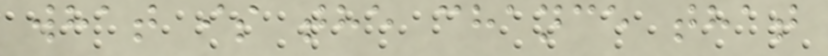what is the chance that
